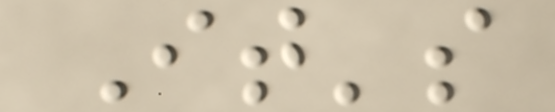It's
